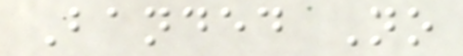Banded No
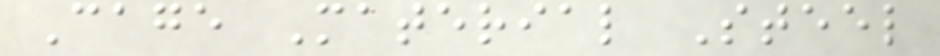Cage Material Steel
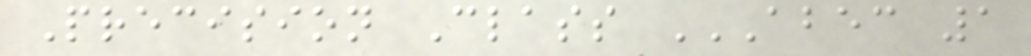Precision Class ABEC 1
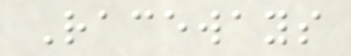Raceways
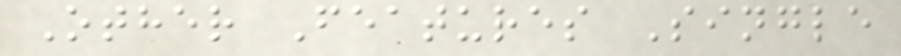Other Features Single
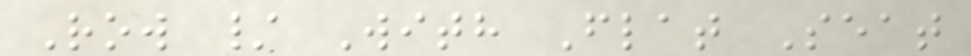Row / With Flat Seat
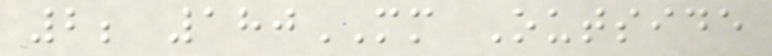2; 180MM Outside
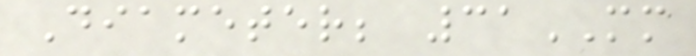Diameter; 31MM
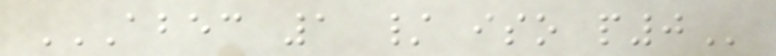ABEC 1 / ISO P0
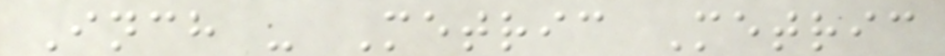Inch - Metric Metric
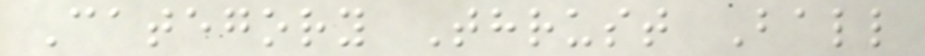Category Thrust Ball
